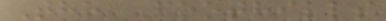The Foothills
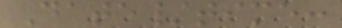Date/time:
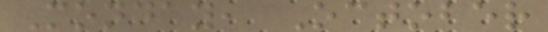Monday, October
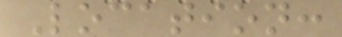Location:
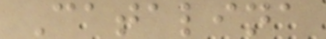Catalina
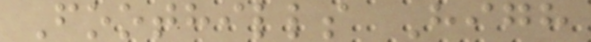Foothills High
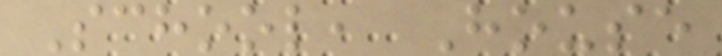School, House
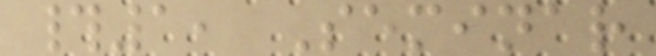#1, Seminar
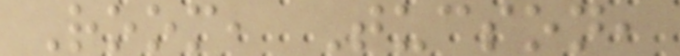Room, Tucson,
